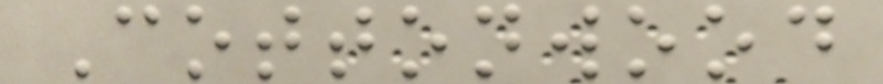Cottonwood
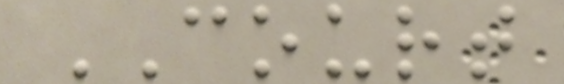COURT
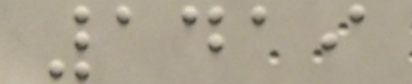1419
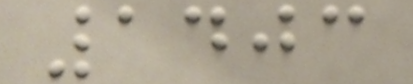1403
